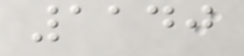1140
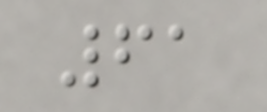61
